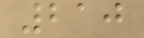210
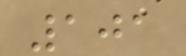101
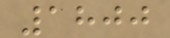1800
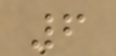6
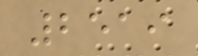2519
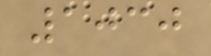1030
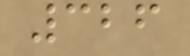326
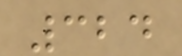324
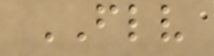FLV
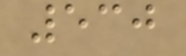530
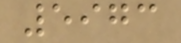5973
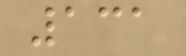131
